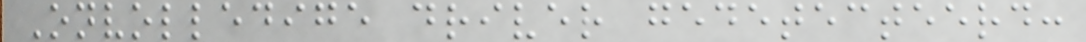Onvolledige driver gedetecteerd:
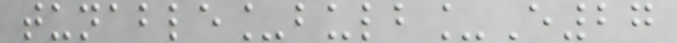tunable_bulb_E27
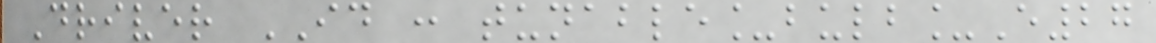Driver ID : tunable_bulb_E27
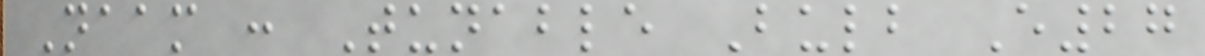Naam : Tunable Bulb E27
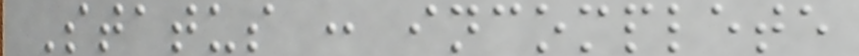Status : incomplete
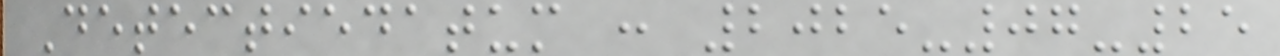Detectiedatum : 2025-07-25
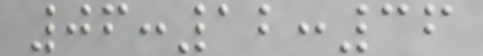06:12:36
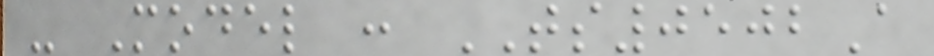- Model : TS0502A
